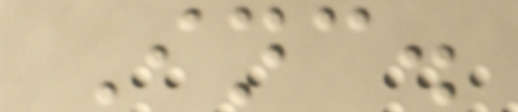Inc.
